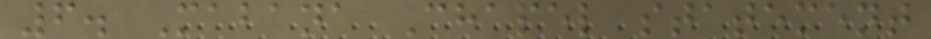6. Mabana Chapel statement
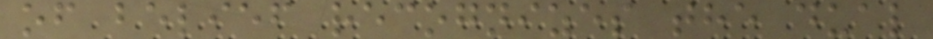of belief recognizes the dual
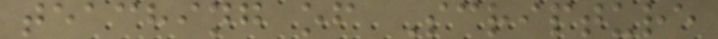teaching of Scripture
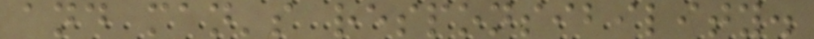and man's responsibility.
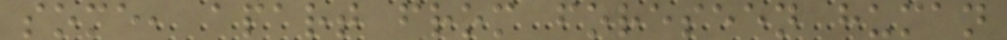some, apart from foreseen human
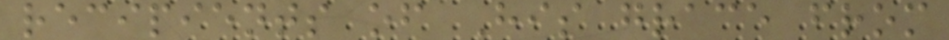recipients of His grace from
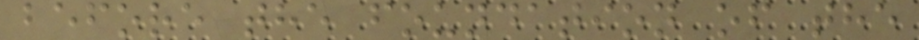before the foundation of the
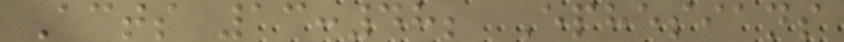Acts 13:48; Ephesians
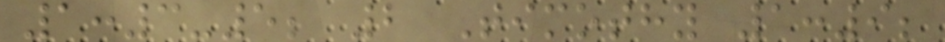1:3-5; 2 Timothy 1:9;
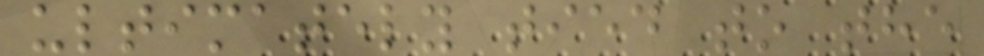ultimately tied to the
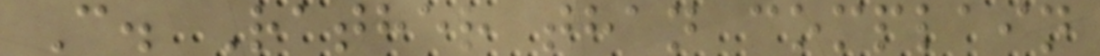C. Rather than complain
